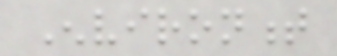Environment
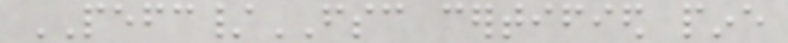PEFC/FSC certified pine
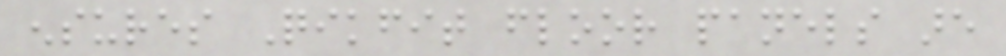ensures Qikfit floor panels are
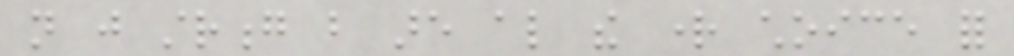not just strong but are also the right choice for
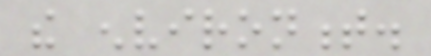the environment.
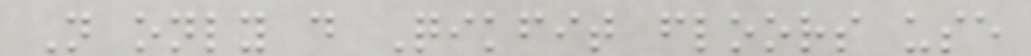Not only do Qikfit floors use
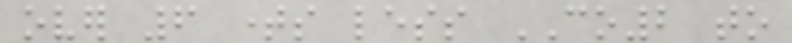over 6 times less CO2 to
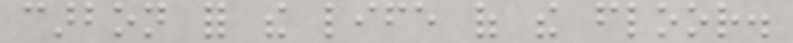carbon for the life of the floor.
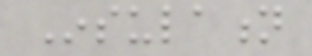Insulation
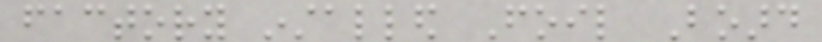factory installed Foil Board
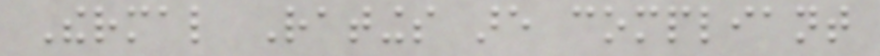Thermal Ratings are compliant
